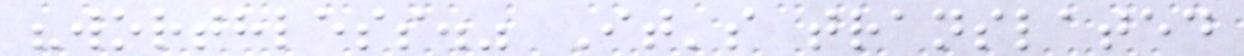"worthless." It's translated
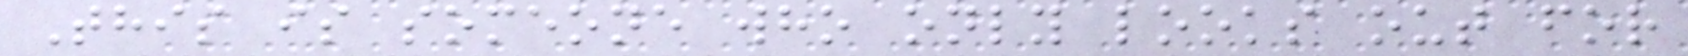This is someone who only looks out for
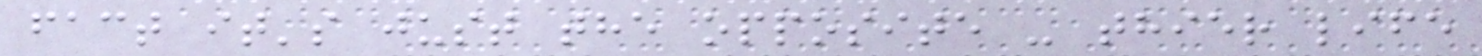fact it's just the opposite - thier life
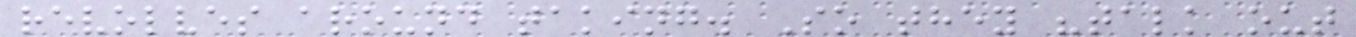revolves around taking. So they "talk out
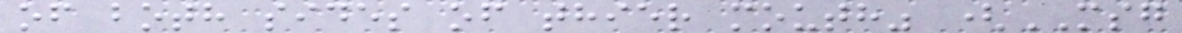of both sides of thier mouth" (MSG
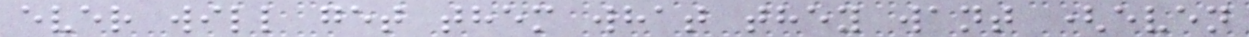ever will get them what they want (even
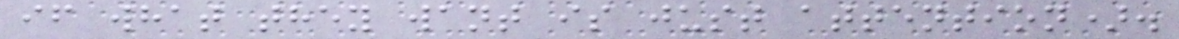if what they want is just attention).
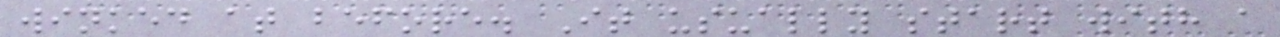winked at before. It usually start with a
